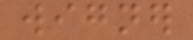wigner
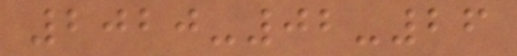2020-02-26
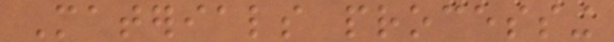Materials processing
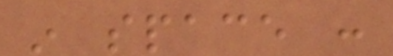in space :
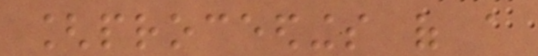[proceedings of a
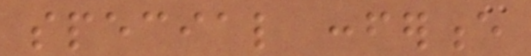special conference
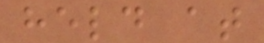held at
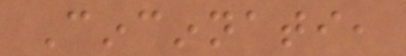Cincinnati,
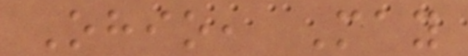Ohio, May
